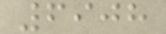6908
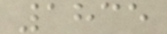1835
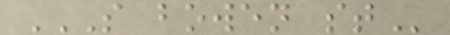S BOWEN ST
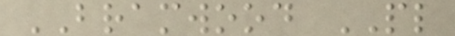BRAMWOOD PL
